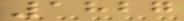1827
